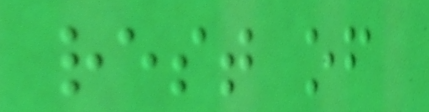rest of
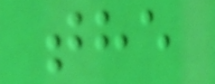the
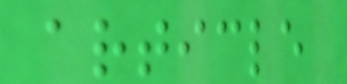article
